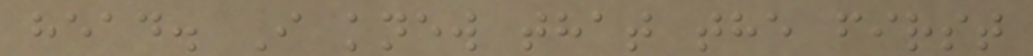head. I knew that the first
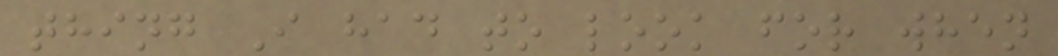thing I had to look for when
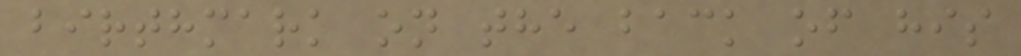birthmark on the back of his
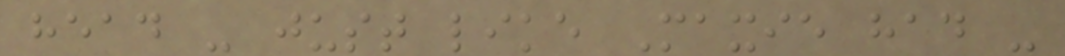head - just like Maxie had -
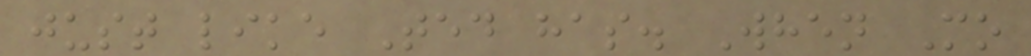just like Ted has. When Mo
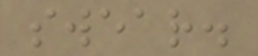swear.
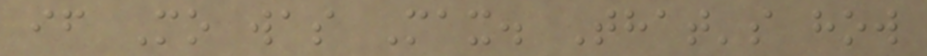if Mo was Max. That's how
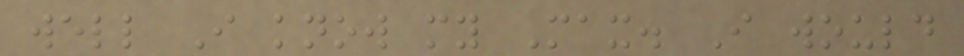well I know my Max. I would
